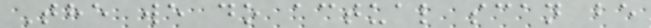The we do actual scan be
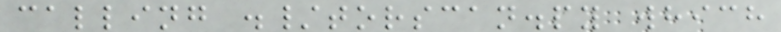calling ./torscan.py which
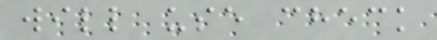will use check
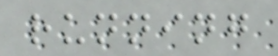running
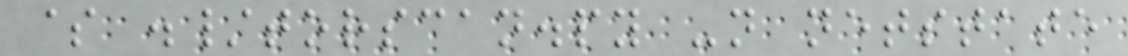$ ./torscan.py -n netstate
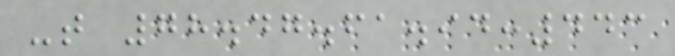-t 78.47.61.94:443
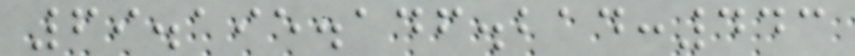69.195.146.214:443
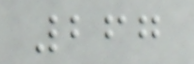267
